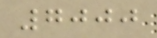7000
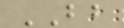BB
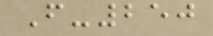F-250
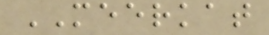MEERKAT
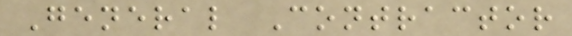General Contractor
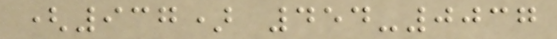(937) 454-0037
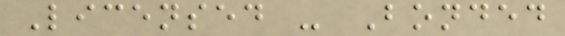Licensed - Bonded
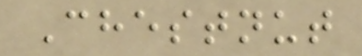Chestnut
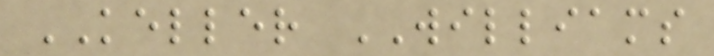KELLER WILLIAMS
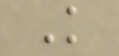K
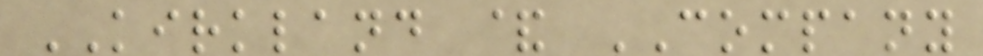KIRKLAND & COMPANY
